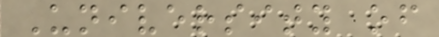University of
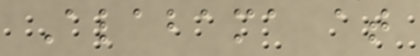Alabama at
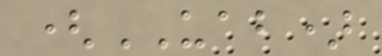(UAB)
